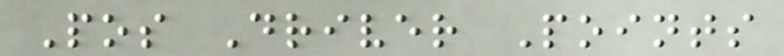Pos Driver Points
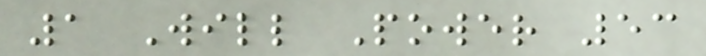1 Will Power 53
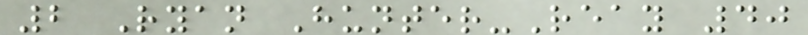2 Ryan Hunter-Reay 40
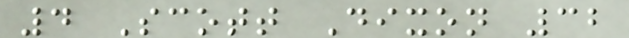4 Scott Dixon 32
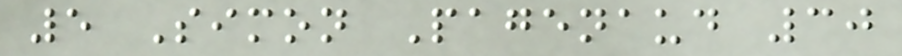5 Simon Pagenaud 30
